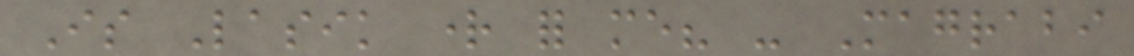Is Lasik right for me? - Magrabi
